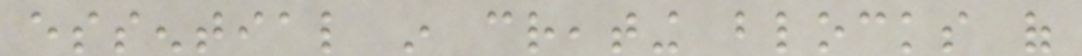essential in creating blocks of
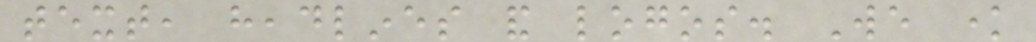text, headlines and logos. We know
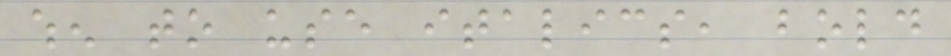when to use italics, bold
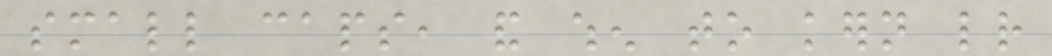small caps, and when to kern letter
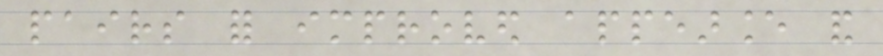pairs for improved appearance and
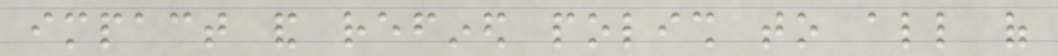impact and refined polish to all of
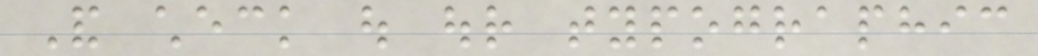And check out our typographic
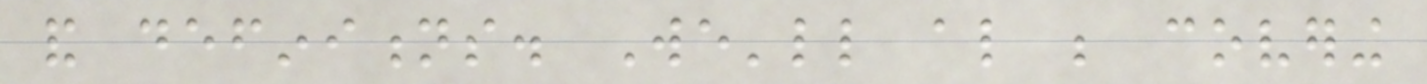and definitions. We'll also be covering
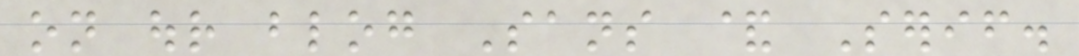on our blog Sans & Serif.
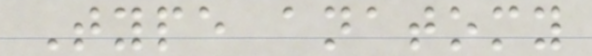Type anatomy
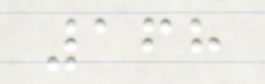168
